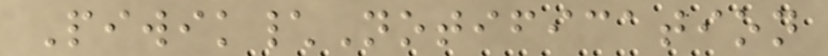Piwik\Notification
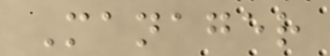Manager
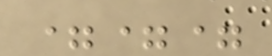===
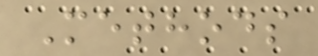Methods
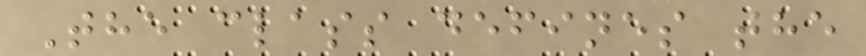The class defines the
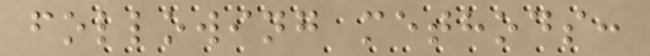following methods:
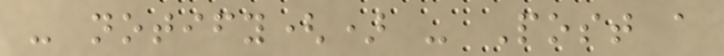- notify() - Post a
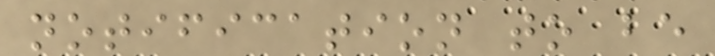notification to be
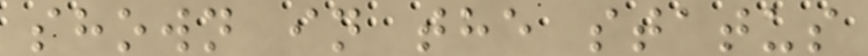shown in the status
